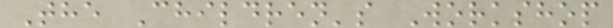The Children's Workshop
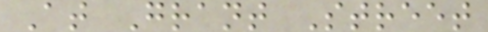At Grant Street
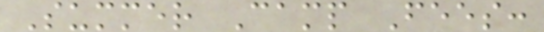Summer Camp Fees:
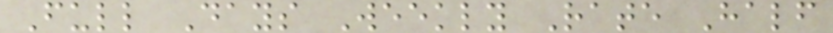Full Days Weekly Rate Half
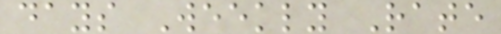days Weekly Rate
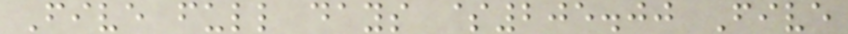Five full days $205.00 Five
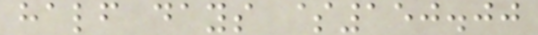half days $150.00
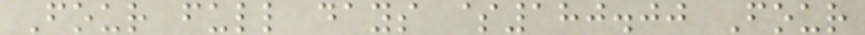Four full days $180.00 Four
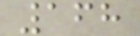168
